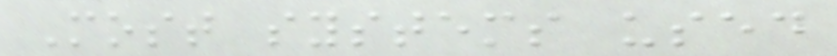Most systems used
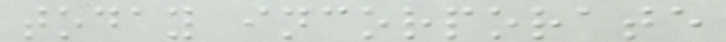today incorporate
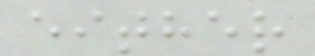either
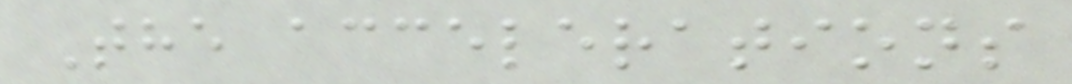The accelerations
